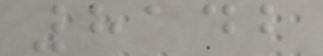8142
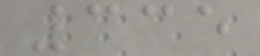335
